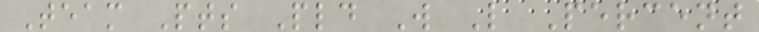Team Pts Pld W L Percent
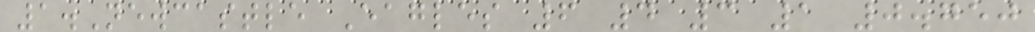1.Newcastle Eagles 6 4 3 1 0.750
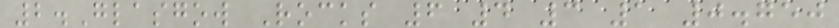2.Glasgow Rocks 6 4 3 1 0.750
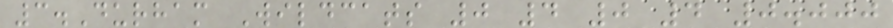3.Durham Wildcats 0 4 0 4 0.000
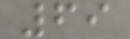69
